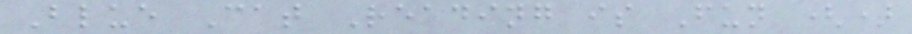Blue Cat Reading is Fun ()
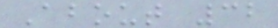About 32
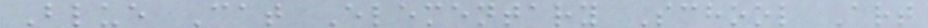Blue Cat Elementary School Art
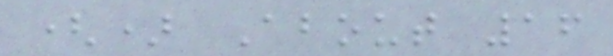() About 16
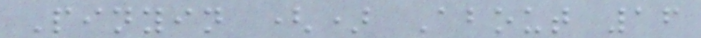Pinyin () About 16
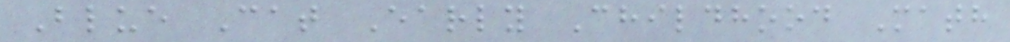Blue Cat Early Childhood Math
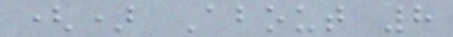() About 8
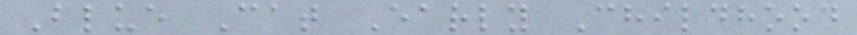Blue Cat Early Childhood
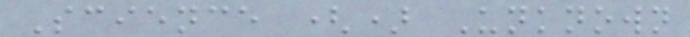Science () Unknown
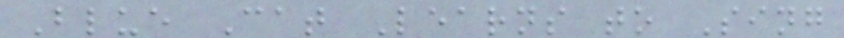Blue Cat Learns to Sing
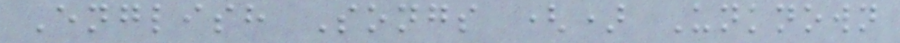English Songs () Unknown
